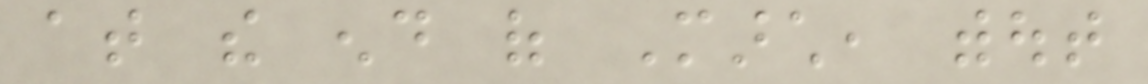at the end of March, without
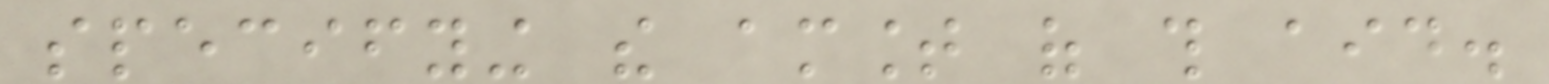specifying the amount of this aid.
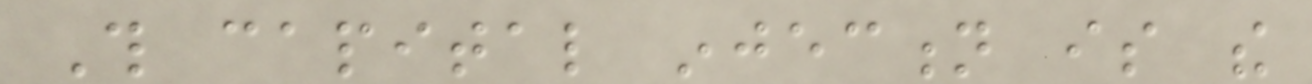This capital injection is the
